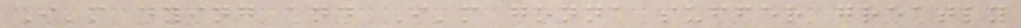I'm dying and I'm gonna suffer greatly
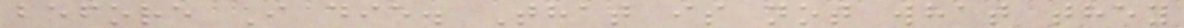before I die. That is not what they
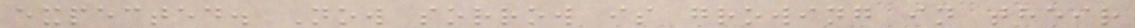expected. Now sorrow is growing in their
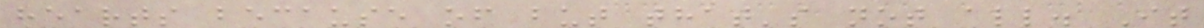hearts because of but that's not all. It
